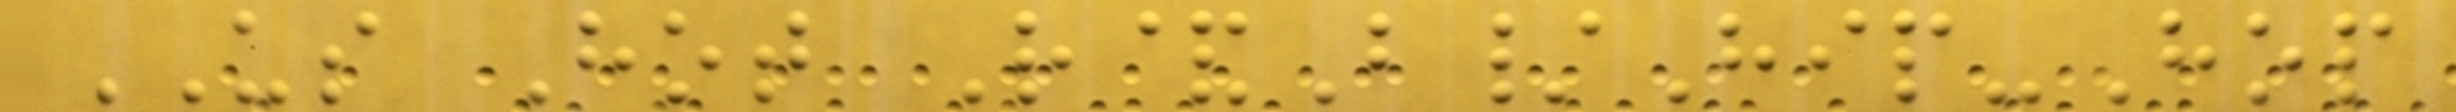US Hot R&B/Hip-Hop
